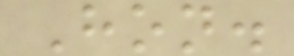Hon.
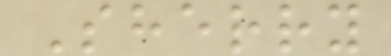Sherry
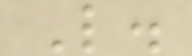L.
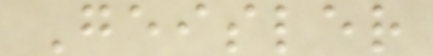Geisler
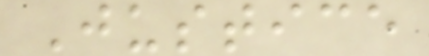Justice
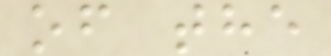of the
